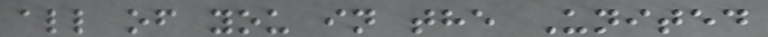all of you in the United
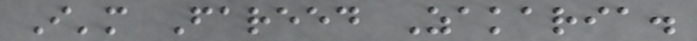I'm Fareed Zakaria.
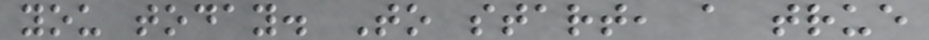you today. To start, a true
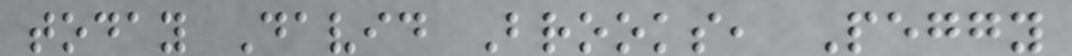today David Brooks, Peggy
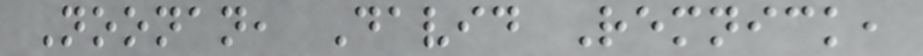Noonan, David Remnick,
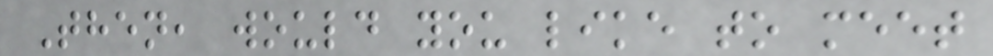Then, would you like to meet
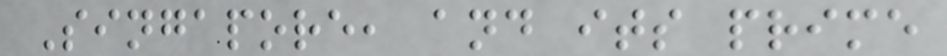Singapore, and its prime
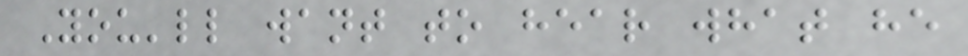You'll want to hear what he
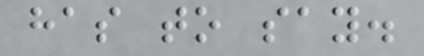has to say.
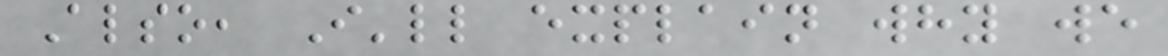Also, I'll explain why we
